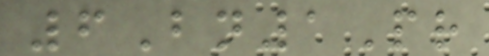6Bn1Pr
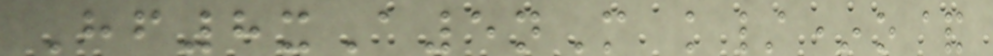Hf8xA5nM k/*o&
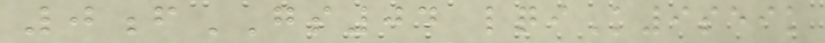0fGS04 lqiK9seik
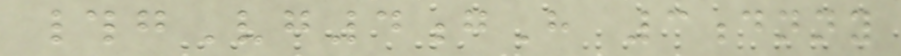#gVg4gH 3dnny
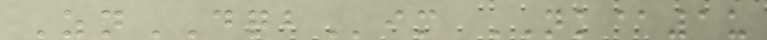ZnDQBim NK@1u
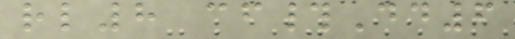rl8 cf#Dd6
